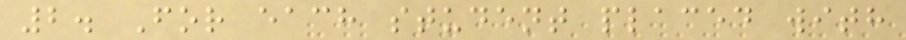2. For each student placed with
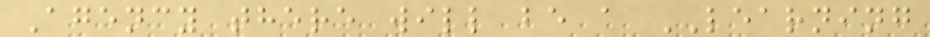Agency there will be a LEARNING
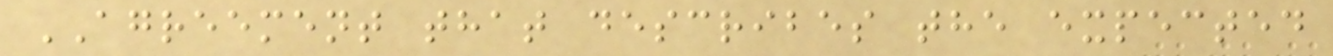AGREEMENT that describes the expected
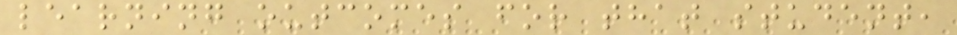learning outcomes for that student,
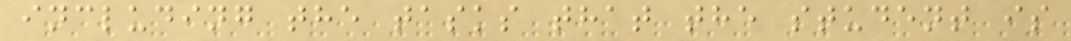including the tasks that the student is
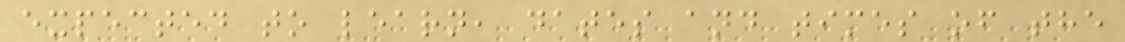expected to learn, dates and times of the
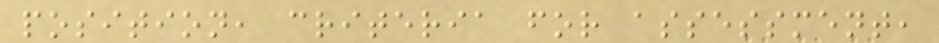position, criteria for assessment,
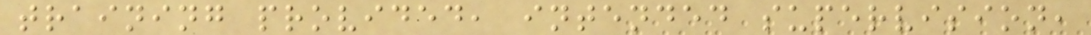training provided, intended supervision,
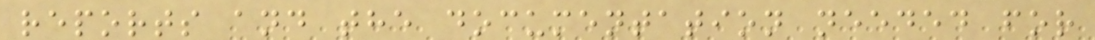reports and the documentation needed for
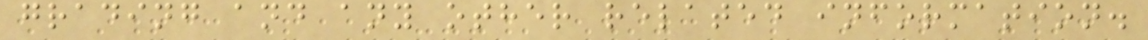grading and any other related information.
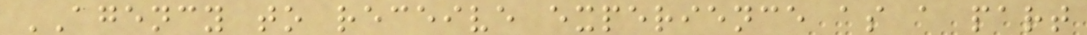AGENCY to receive experience as a part
